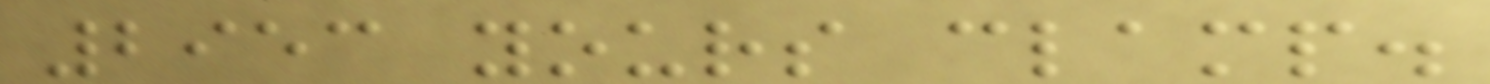2953 yours clamp.
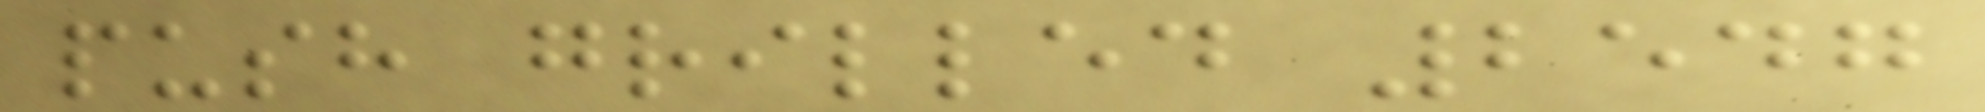push grilled 2547
